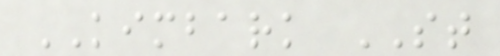KIMBARK ST
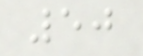50
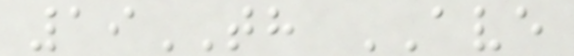19TH AVE
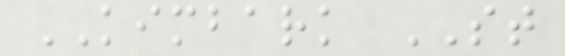KIMBARK ST
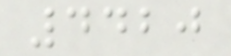4420
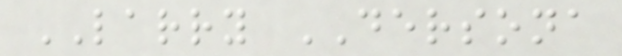LARRY DERSONA
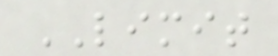LIMIT
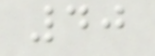40
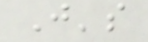J's
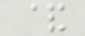&
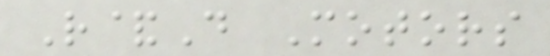R&D Motors
